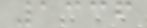1336
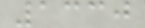1330
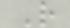R
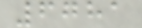6781
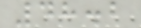48.2
